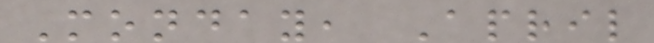Monday, April
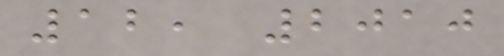12, 2010
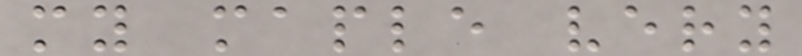my maple very
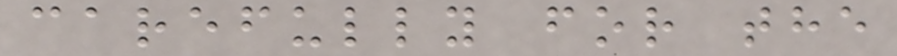carefully for the
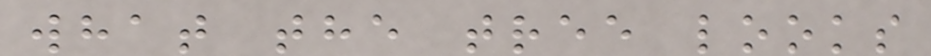what the tree looks
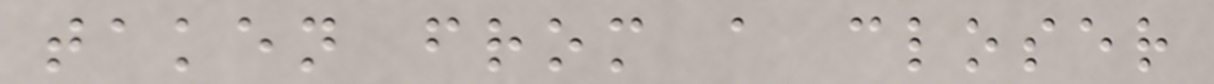taken from a closer
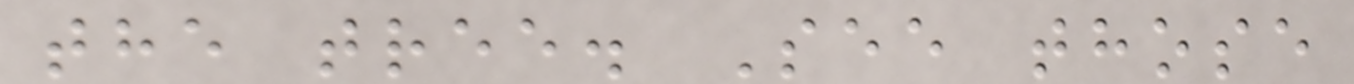the tree. See those
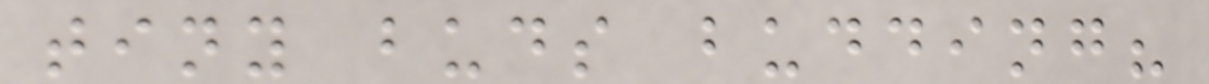tiny buds budding?
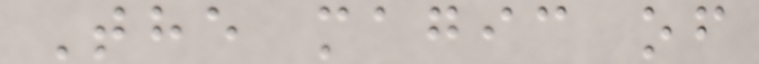The magic of
